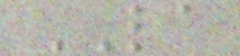LA
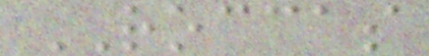ROCCAS
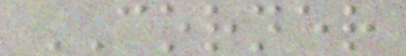CORNER
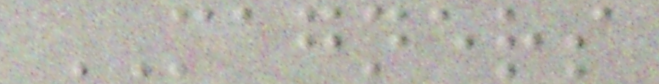MAGNERS
